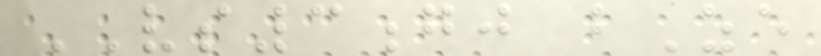VS3gj bZe
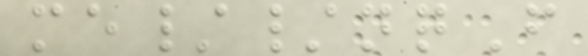me//nqF
